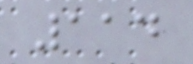114
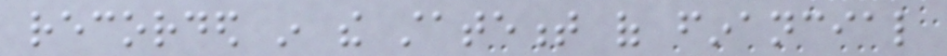recorded in the statement of financial
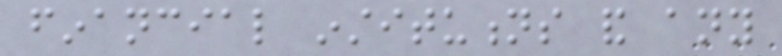financial institutions and any
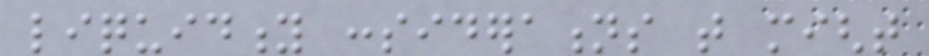liquidity considerations that might
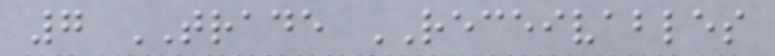7 TRADE RECEIVABLES
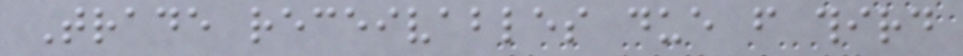Trade receivables due from third
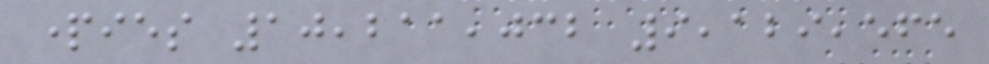parties 10,211,032 9,129,565
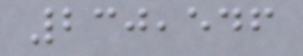230,546
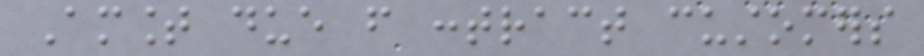Amount due from contract customers
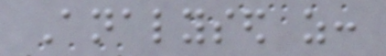Analysed as:
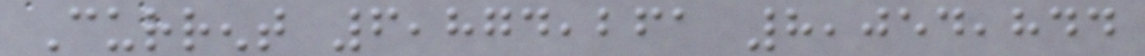Current 6,874,261 8,054,844
